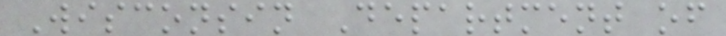Wisconsin Department of
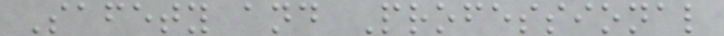Safety and Professional
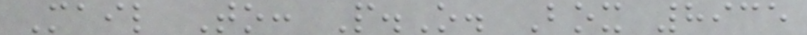Mail To: P.O. Box 8935
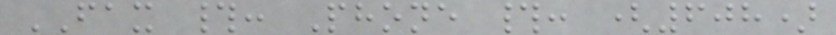FAX #: Phone #: (608)
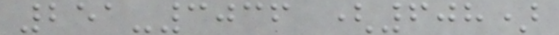251-3036 (608)
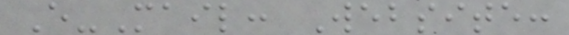E-Mail: Website:
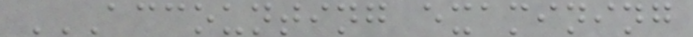ACCOUNTING EXAMINING
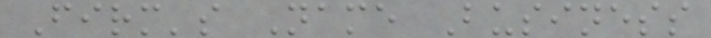Firm's Name Business
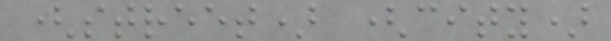(street) (city)
